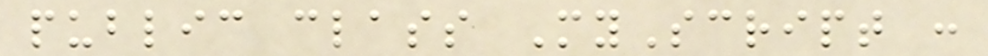public class MyScript :
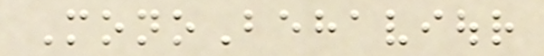MonoBehaviour
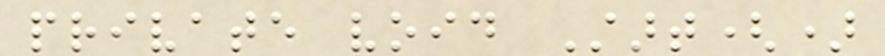private void Start()
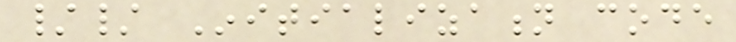// Initialization code
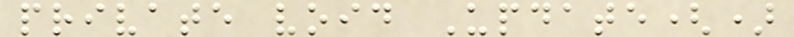private void Update()
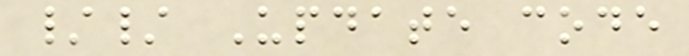// Update code
